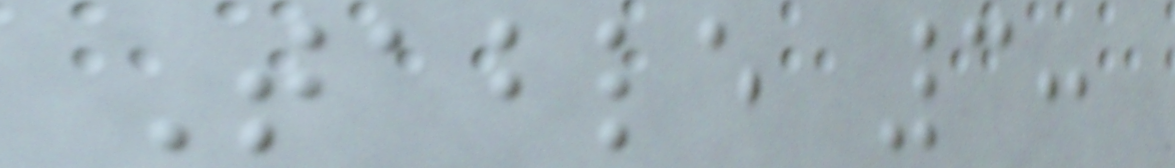Table 3:
